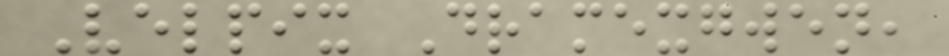Velpix Dramexgwen,
